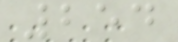254
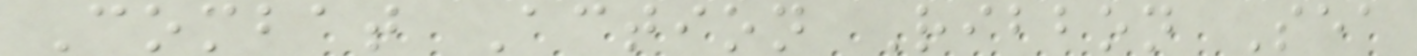Combat Action Ribbon Sea
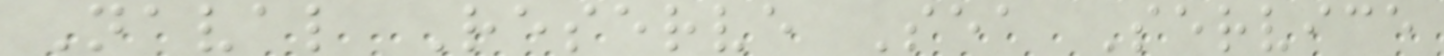Naval Reserve Sea Service
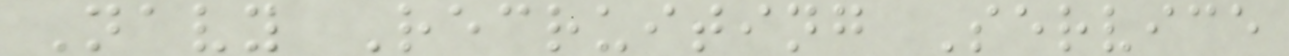Navy Recruiting Service
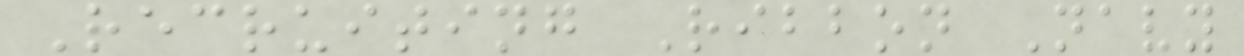Recruiting Ribbon Navy
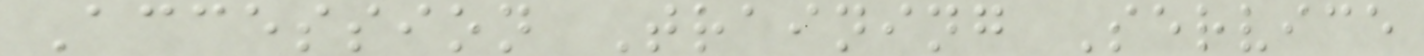Accession Training Service
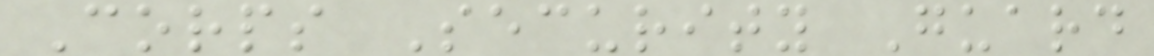Corps Security Guard
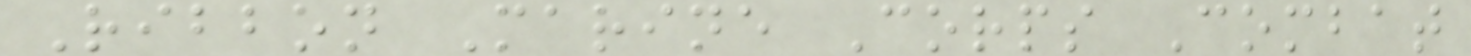Ribbon Marine Corps Combat
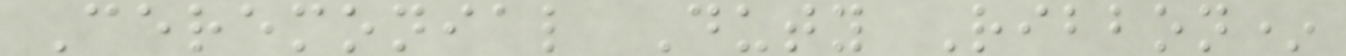Ceremonial Duty Ribbon*
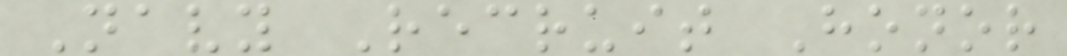Navy Recruit Honor
